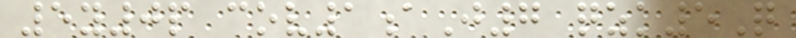5y0p cov1aJ7 qzk5Q
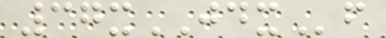37xJDXf
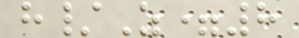h/Z=8
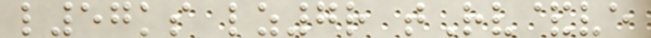l57ks lz7r tRv&ve
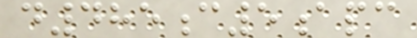d485c5apc
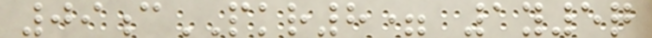09cPKR8= 1y5q
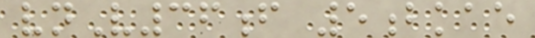vnV36f 5bkae
